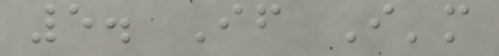5. If I'm
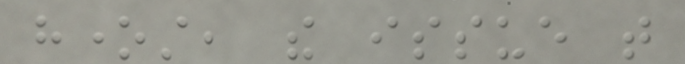honest, the issue that
